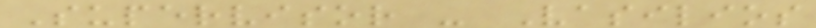Supervisor - Vasilios
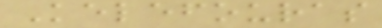Kelefouras
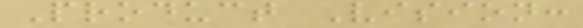Product Vision:
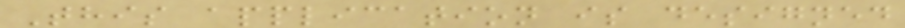This application is designed
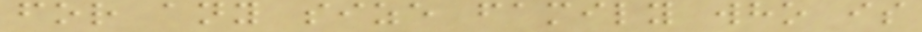for any size family who is
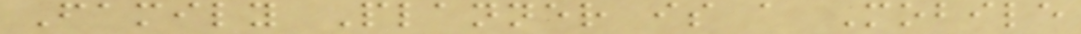Family Planner is a Mobile
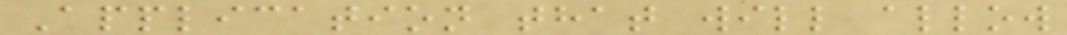Application that will allow
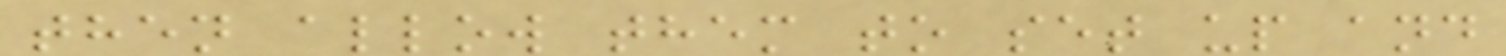then allow them to set up and
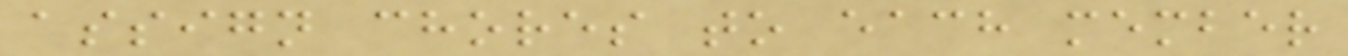assign chores to each member
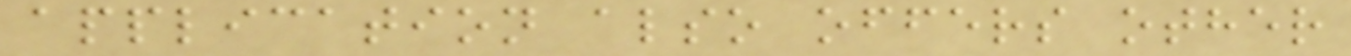application also offers other
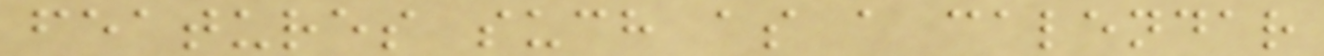features such as a calendar
